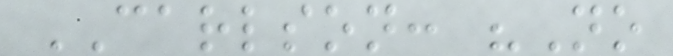CARLSON: "No
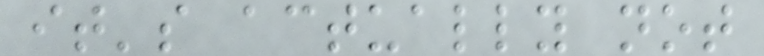it's actually not
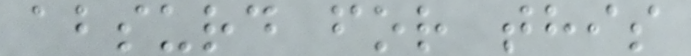absurd for this
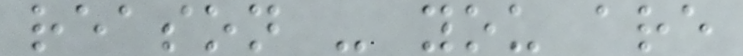reason - you are
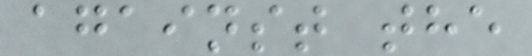against the
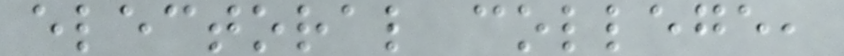electoral college,
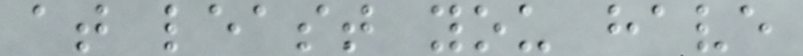at least you have
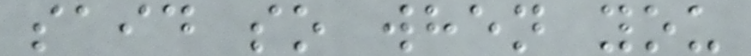said so when you
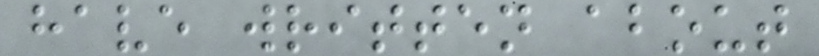have written about
